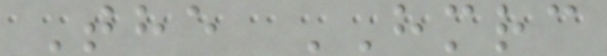The HMRC
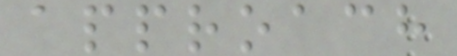approach
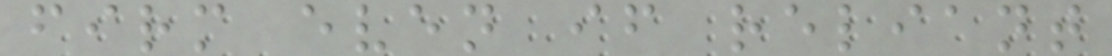firm even if reliant
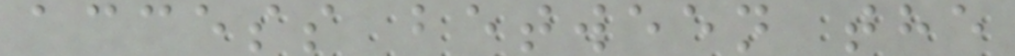access between the
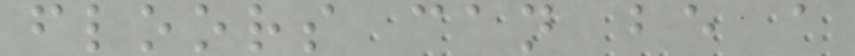floors can be a
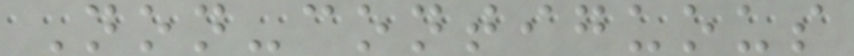Non-contiguous
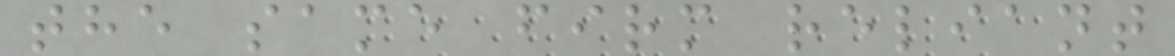the same firm reliant
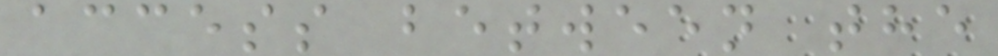access between the
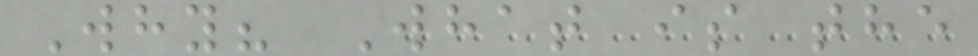Why? What is the
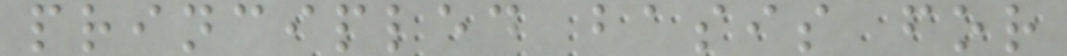principled basis for
